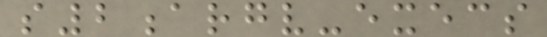s2argv-execs
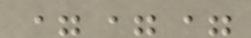===
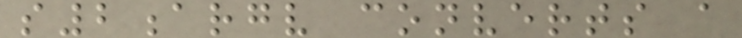s2argv converts a
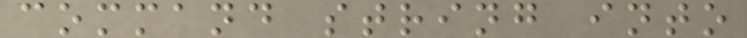command string into
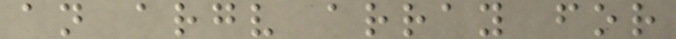an argv array for
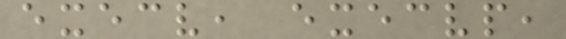execv, execvp,
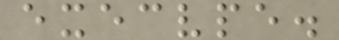execvpe.
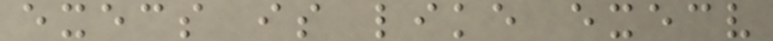execs is like execv
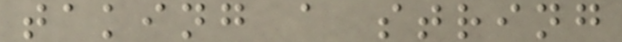taking a string
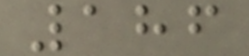186
